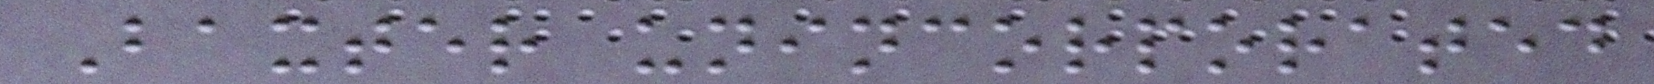Baxter unincorporated
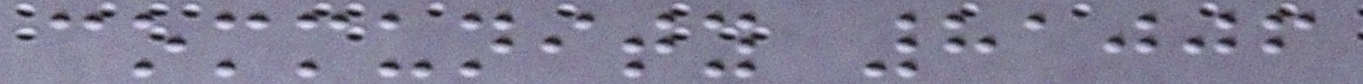community 81006
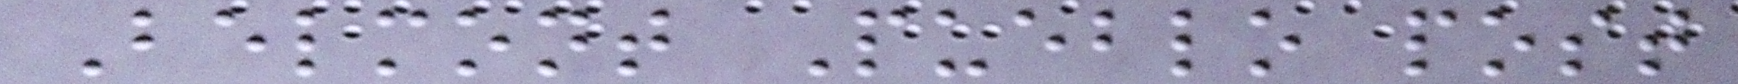Belmont Pueblo post
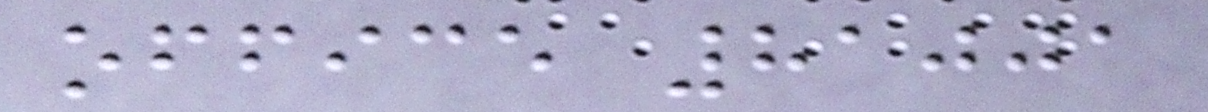office 81001
